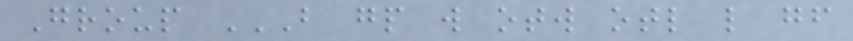Group B GP W OTW OTL L GF
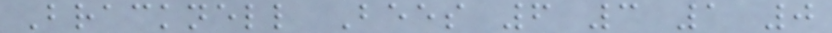Bracknell Bees 6 3 1 0
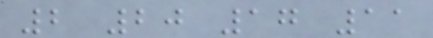2 20 17 11
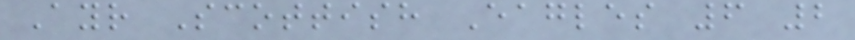Ayr Scottish Eagles 6 2
